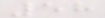58
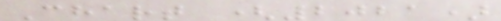Chart (2021)
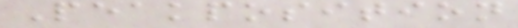Peakposition
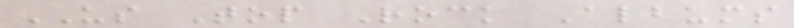US Top Rock Albums
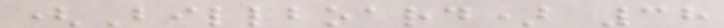(Billboard) 38
